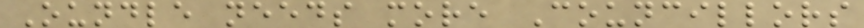Oundle needs more Councillors
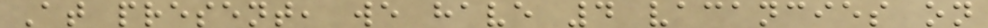At present, we have 4 vacancies on
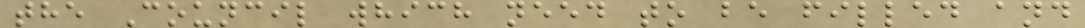the Council which need to be filled and
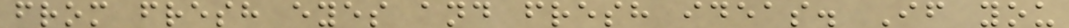from fresh eyes and fresh ideas. If you
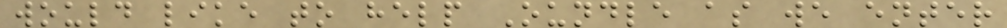would like to help Oundle as we enter
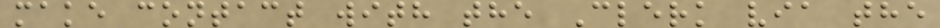make contact with the Clerk via the
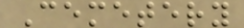Cemetery
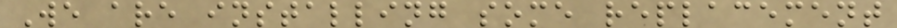We are installing some replacement
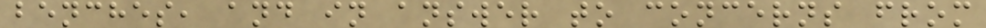benches, and in answer to concerns from
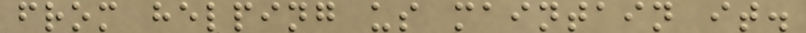from helping us maintain it.
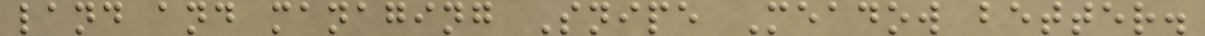land and managing Snipe Meadow better.
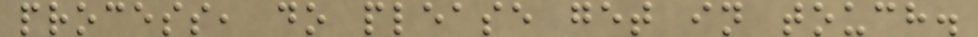process, do please get in touch.
